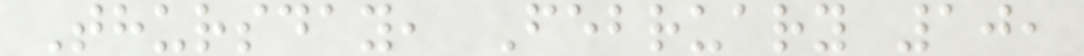Thursday, February 10,
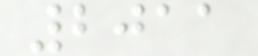2011
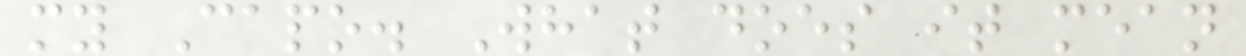my Capo. What does it mean
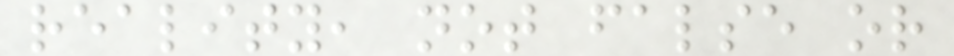reality, not false or
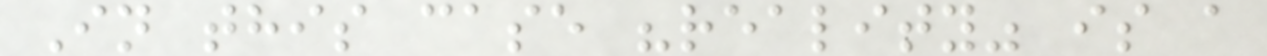In this case "reality" is a
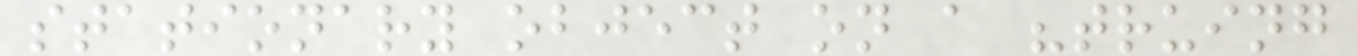stationary object on a "truing
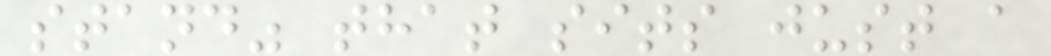stand" that sits just a
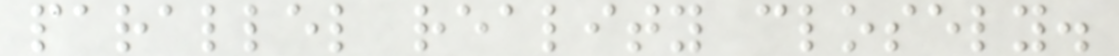parallel reality closely.
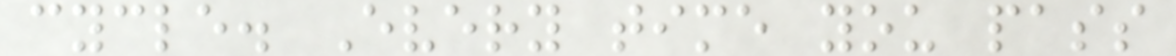cycle. Every time you pass
